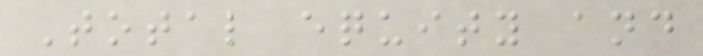Total equity and
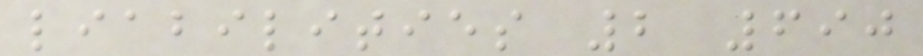liabilities 2 690
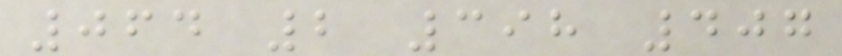064 2 398 407
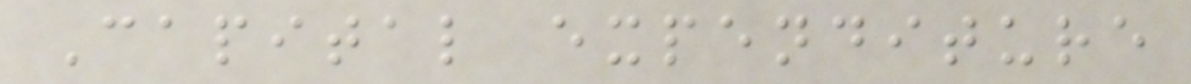Capital expenditure
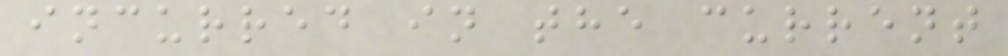incurred in the current
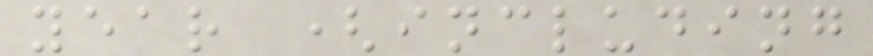year (including
